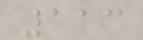113
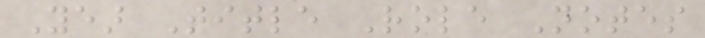Year Title Role Notes
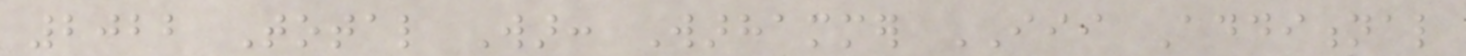2022 Total War: Warhammer III Additional
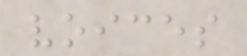voices
